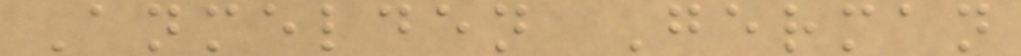Anmelden German
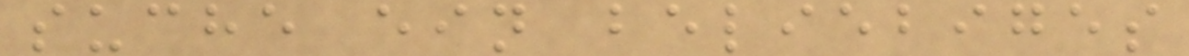suche ein beliebiges
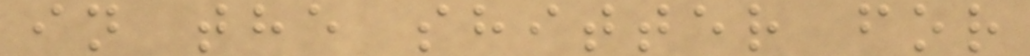in the shitter for
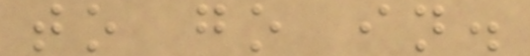to go in.
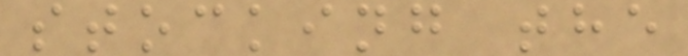stocking the
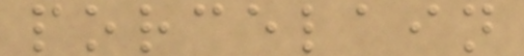porcelain
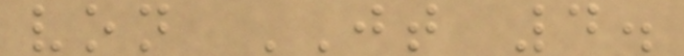von JT 4.
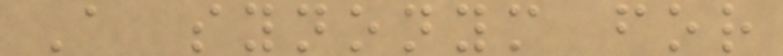A synonym for
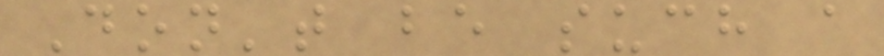Don't be such a
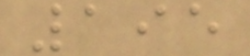195
